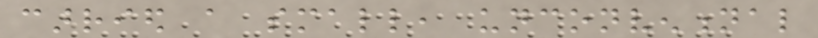carried a small, unconventional
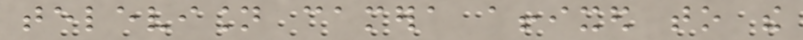television camera affixed to the
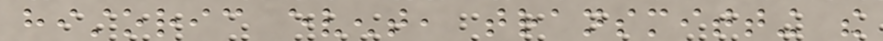historic event, transmitting the
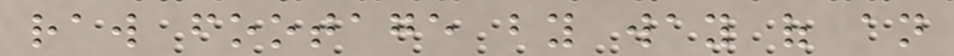raw footage by way of an
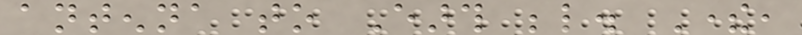antenna to Earth below. There,
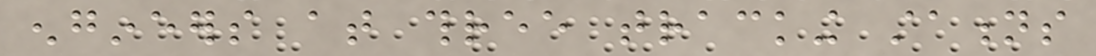engineers at three tracking stations
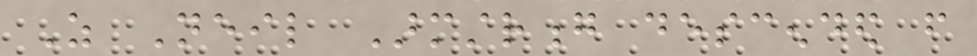As Neil Armstrong descended from
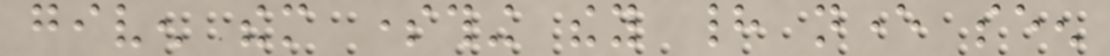given them something they had never seen
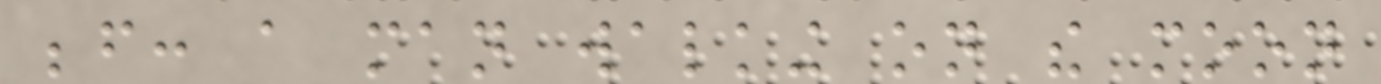before: a man walking on the moon
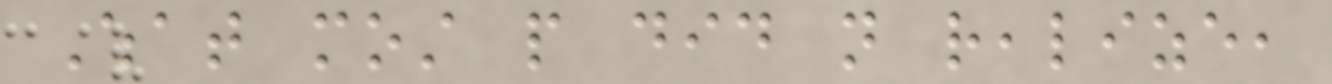What most people did not realize,
